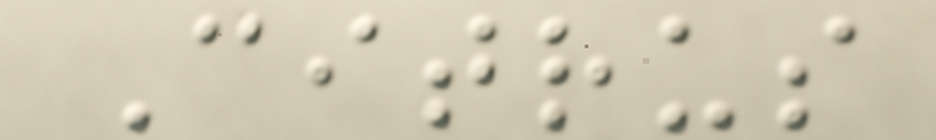Citrus
